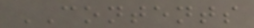CONTENTS
